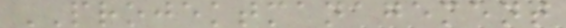PROJEKTMANAGEMENT
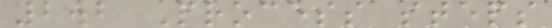2.2 Process steps
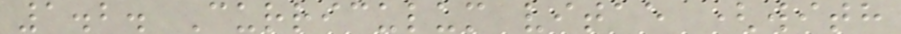1.2. Curriculum vitae (with
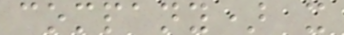company) x
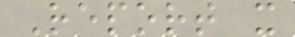Report x
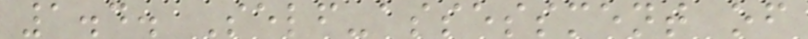1.4. Self-assessment of
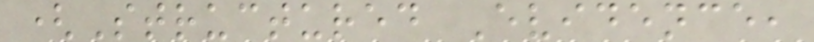(Structured Evidence,
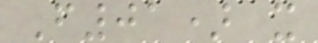F01) x
